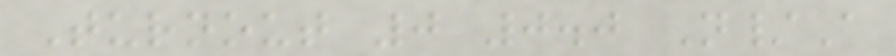Turnout 0 0.0 N/A
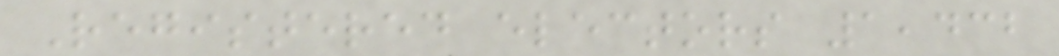Registered electors 1,432
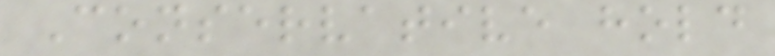Conservative hold
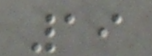19
